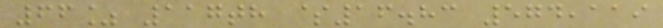66% 117th $16.83 574,119
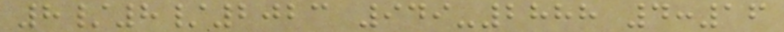8/8/2023 949-2888 4:16
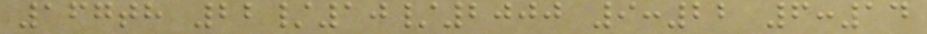167th 22/10/2000 9:22 6:14
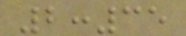2:35
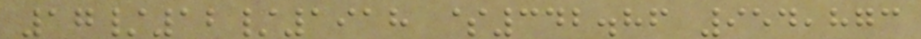17/12/1918 $342.86 954,873
